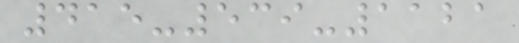415-539-1121
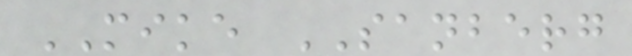MIKE SANBERG
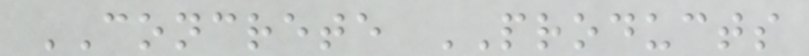CONCRETE PRODUCTS
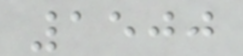1500
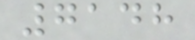7148
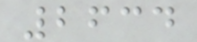2634
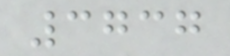3737
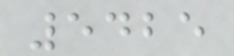5425
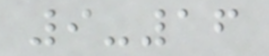9-16
